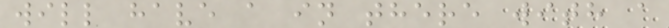will have a in there with a
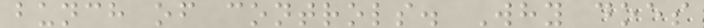bunch of controls. Why does
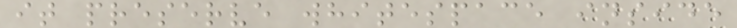it preserve whitespace inside
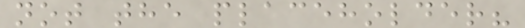not the placeholder?
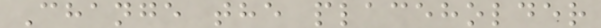Change the placeholder
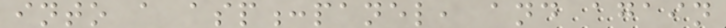into a asp:panel, and again
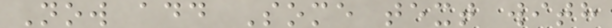Now add Some text with
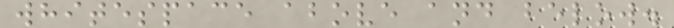whitespace above and below.
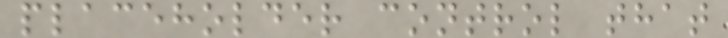placeholder control that
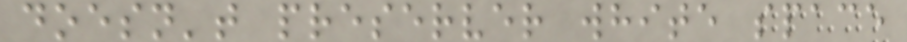doesn't preserver white space
